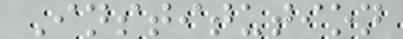Institution
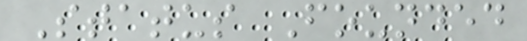Status Founded
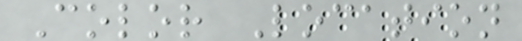Color Location
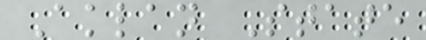Aklan State
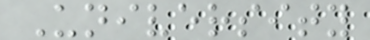University
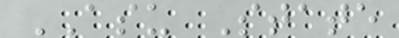ASU State
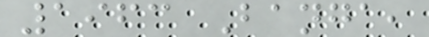1963 Banga,
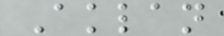Aklan
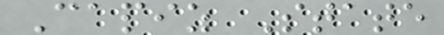Capiz State
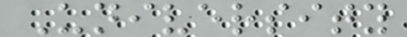University
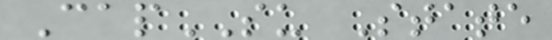CapSU State
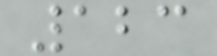123
